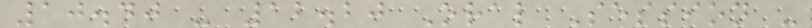10.40 - 12.20 Oral Session -
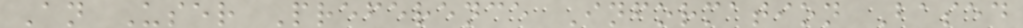An User Preference Information Based
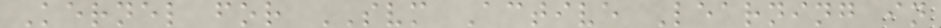Kernel for SVM Active Learning in
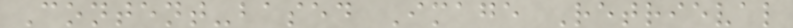Content-based Image Retrieval
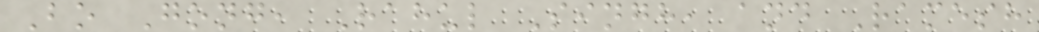Bo Gong, Rahul Singh, and Ramesh
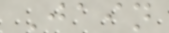Jain
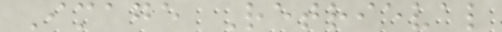Image Retrieval
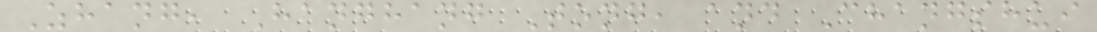Zhang, Hanghang Tong, and Changshui
